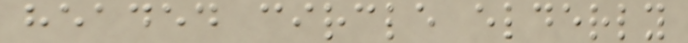headed circle elderly
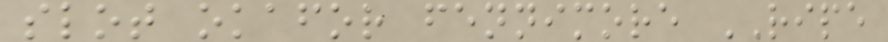slot okafor fennimore RIPE
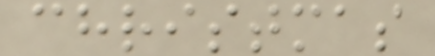christmas
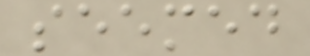seemed
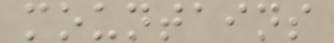mountains
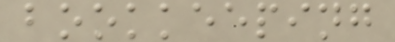bookkeeping
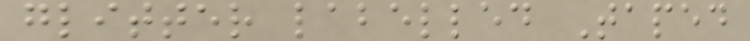glitter labelled Taped
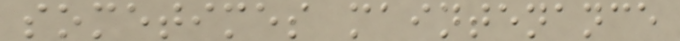sometimes maintenance
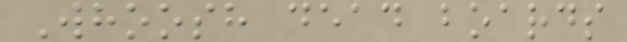Whoosh dead boards
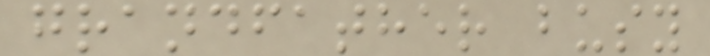grandfather busy
